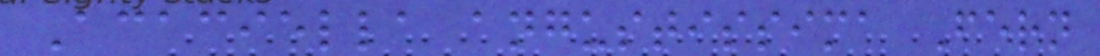Acaciella angustissima Fern
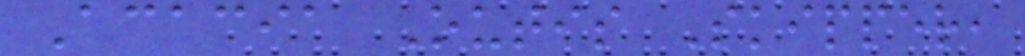Acacia Outis Skipper,
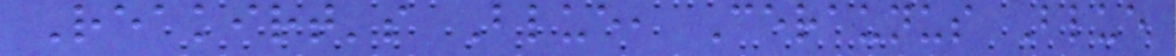Reakirt's Blue, Ceraunus Blue
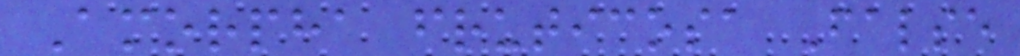Amorpha fruticosa False
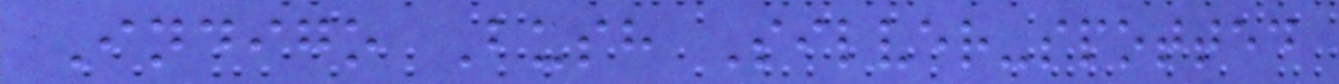Indigo Bush Silver-spotted
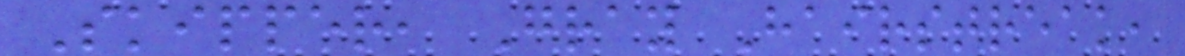Skipper, Gray Hairstreak,
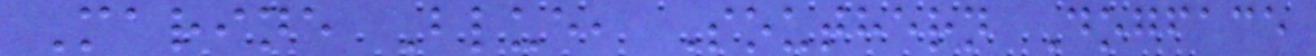Marine Blue, Southern Dogface
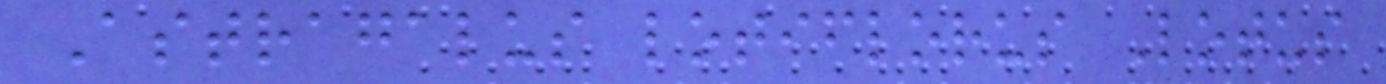Astragalus lotiflorus Lotus
